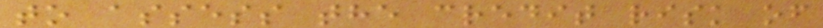to assess the credit risk of
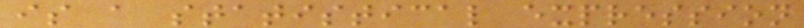is a statistical expression
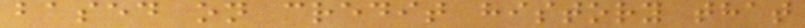based on credit history that
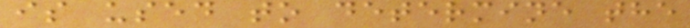is used to determine the
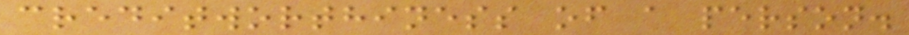creditworthiness of a person.
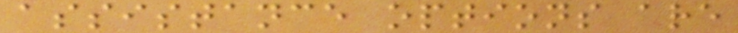assistance options are
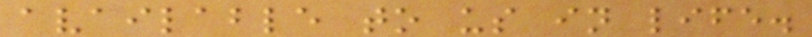available to us in life.
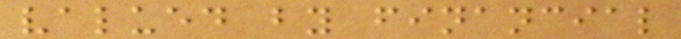valued by financial
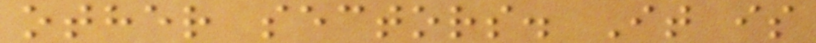other sectors. It is
